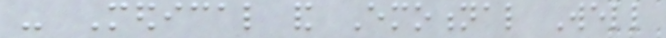- Medical and Emotional Well
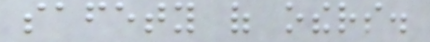safety of others.
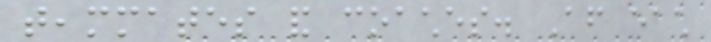teammates and coaches. After each
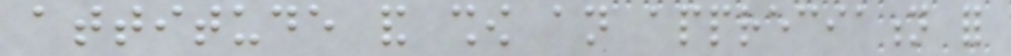attitude and show an appreciation for
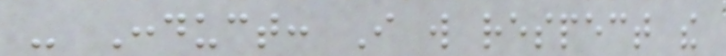- Conduct: I will respect the
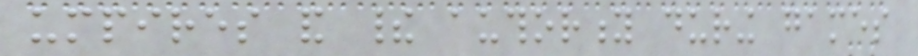umpires and their authority during games
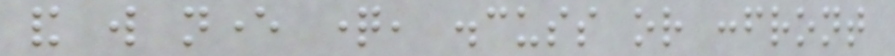and will never question, discuss or confront
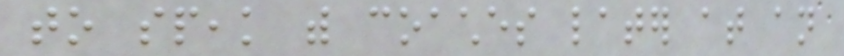to speak with coaches later at an
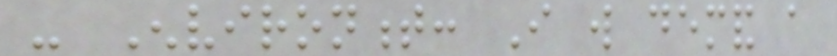- Environment: I will demand a
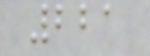221
